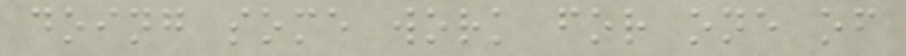doing some work for one of
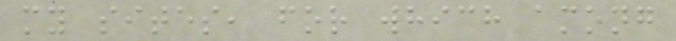my sites, for which among
